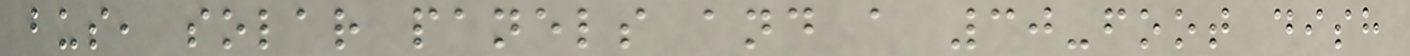bus, solar panels and a 30-foot dish
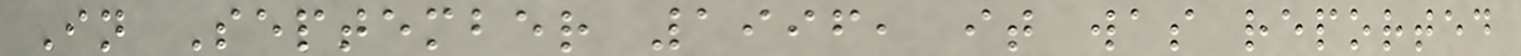In September 1996, it was reported
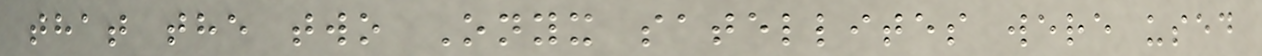that the two Onyx satellites were used
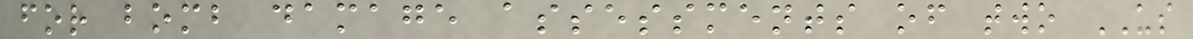for bomb damage assessments of two US
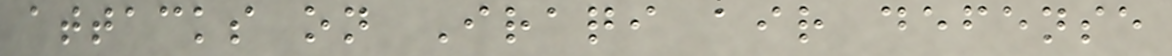attacks on Iraqi air defense
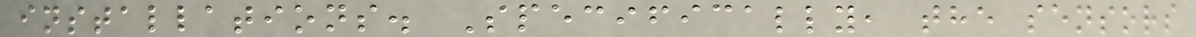installations. Specifically, the sensors
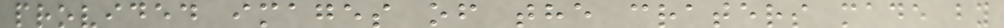provided images of the craters made by
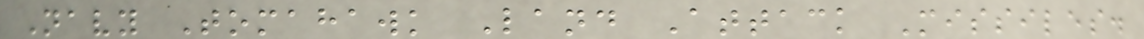Navy Tomahawk Land Attack Missiles.
